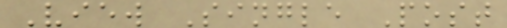View Single Post
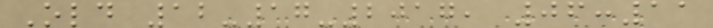Old 12-17-2017, 06:11
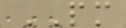PM
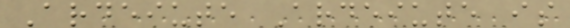Ardeiute Ardeiute is
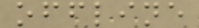offline
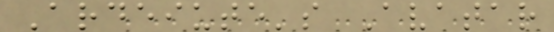Ardeiute's Avatar
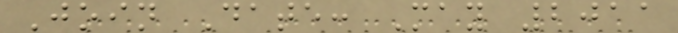Join Date: May 2011
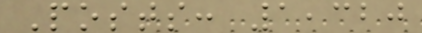Posts: 1,320
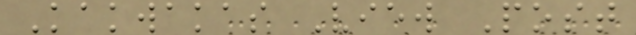Kakwakas View Post
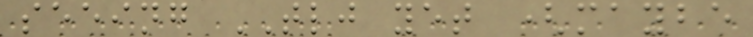seeing TLJ yet (maybe
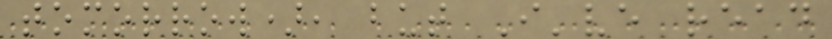tomorrow), but I've read
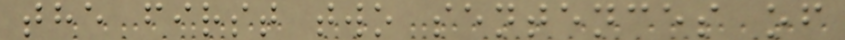the first two sentences of
